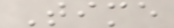Time
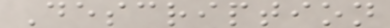Description
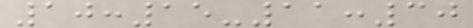10:15-11:30
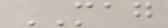MAG
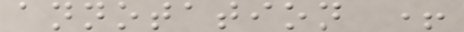annotation +
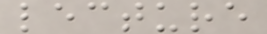lecture
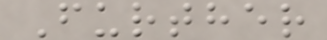Further
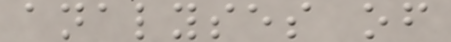analyses of
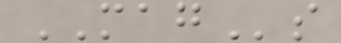MAGs
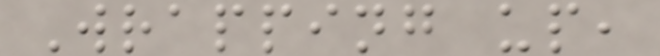Wrapping up,
